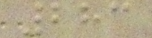283
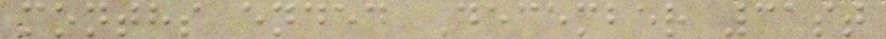months ended December 31st
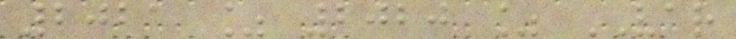2021 % 2020 % VAR
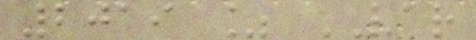2019 % VAR
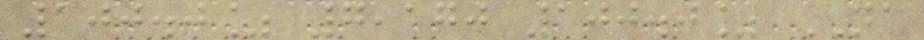100.0% 7,170 100.0% NA
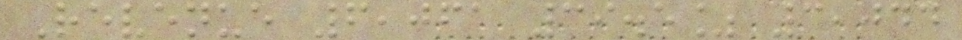Revenue 6,061 39.5% 3,044
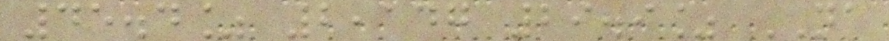45.4% 2,147 29.9% NA
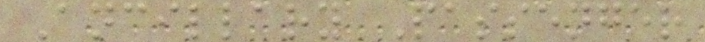Ancillary Passenger
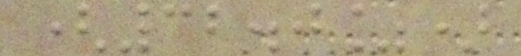(32.0%)
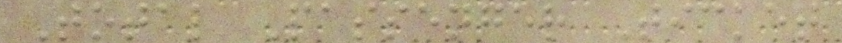Total Passenger Ticket
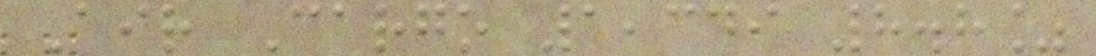Air Cargo 1,349 8.8%
